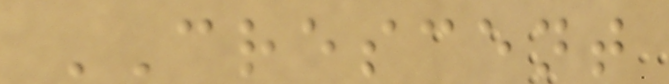CRESCENT
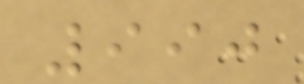990
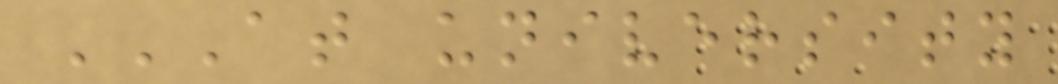AT UNIVERSITY
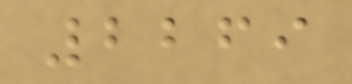2269
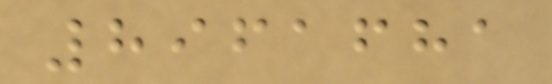8961681
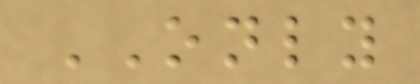ONLY
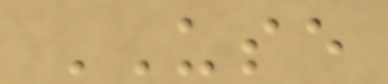USE
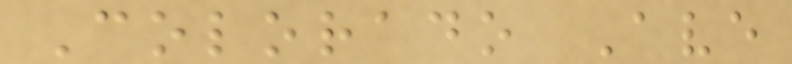Colorado Ave
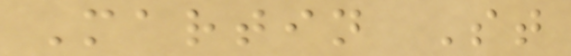Martin St
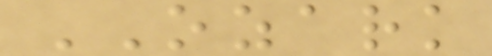OZARK
